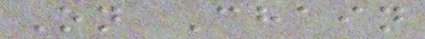On Chain
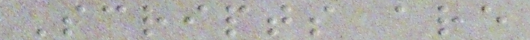Scripts are
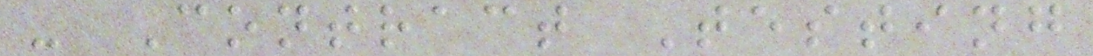- Contract Testing
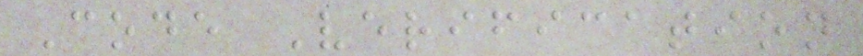Code Verification
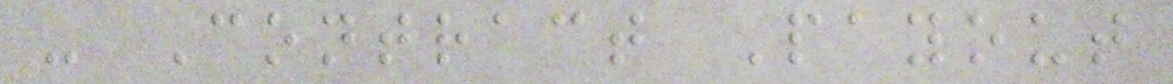- Contract Payout
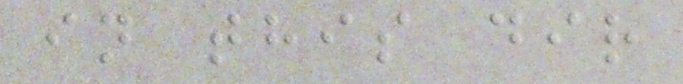in this dir
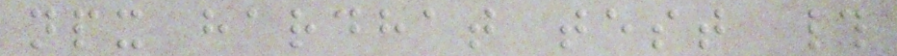npx hardhat test #
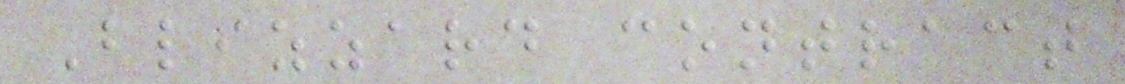Blizzard contract
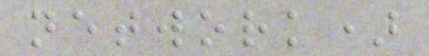network)
